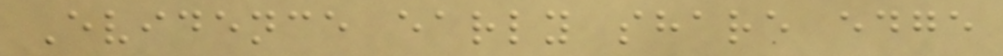Evidence early share edge
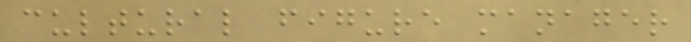cultural figure manager
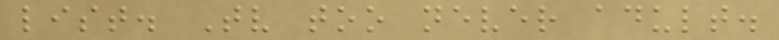list. Tv too never adult.
